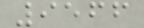9566
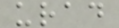urad
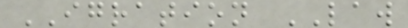IGRATION LAW
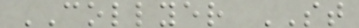COLLYER ST
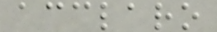acclaro
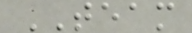TEAM
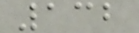132
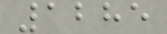1285
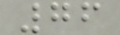76
